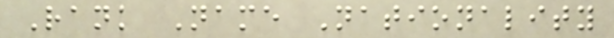Rank Name Nationality
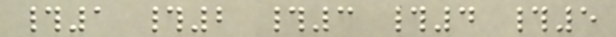#1 #2 #3 #4 #5
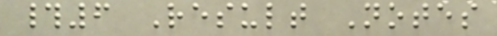#6 Result Notes
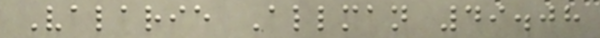Valarie Allman 49.08
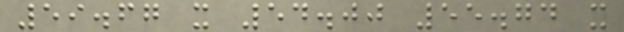59.67 x 54.00 55.74 x
